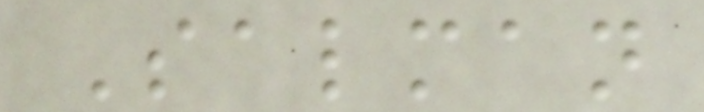Salman
